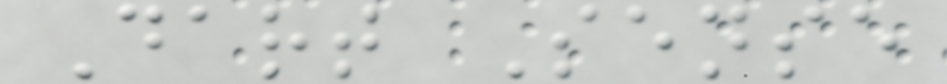Dart Sense
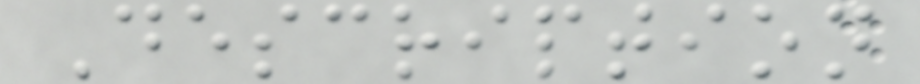Description
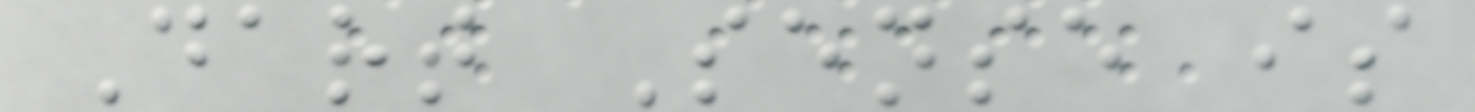Dart Sense is
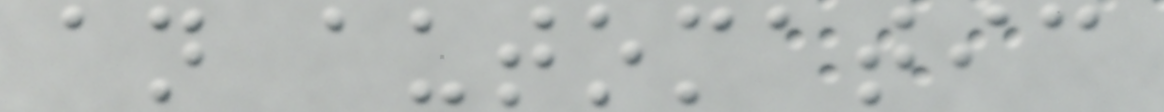an automatic
